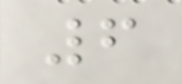6
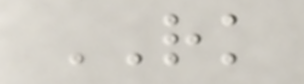RK
